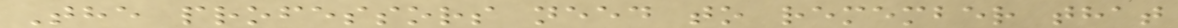The professors need to remember that
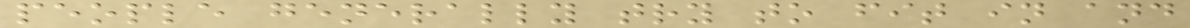people generally try to fit in and
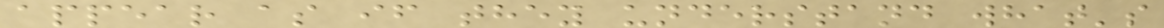appear as if they understand what's
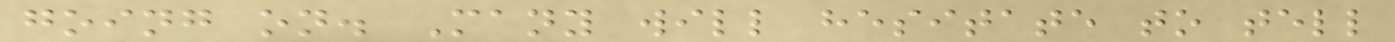going on. Many will hesitate to tell
